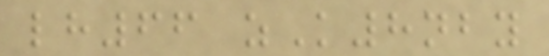lh66 zK8nby
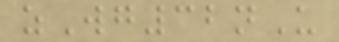zWg32nU
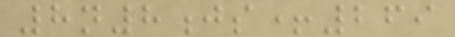8n8js+269
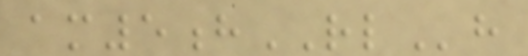am5hRLh
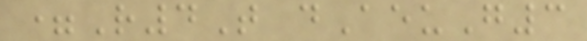=R4T dAeuG3
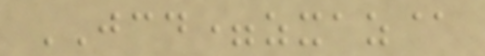JCD=zxaz@
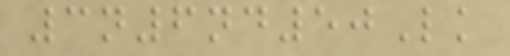3n6nd50Lk
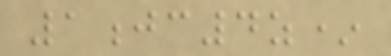1jc4z*
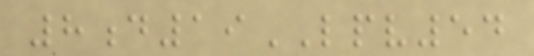8d19LPV54
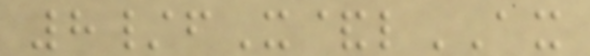8/fX&lAX
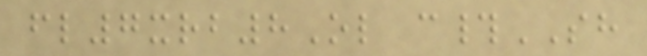fl7xrb8Ol c#SH
